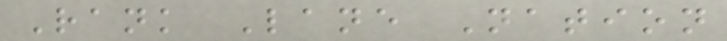Rank Lane Nation
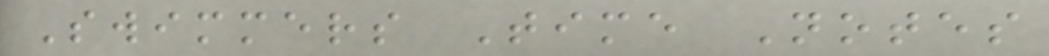Swimmers Time Notes
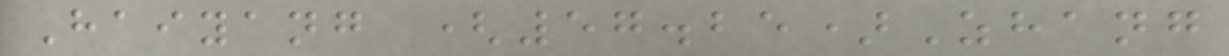Haiyang (57.25)Zhang
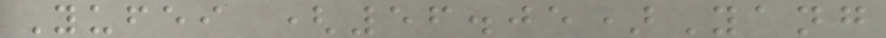Yufei (56.05)Yang
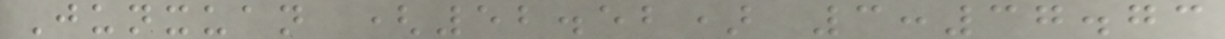Junxuan (52.52) 3:37.73
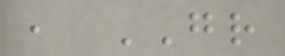, GR
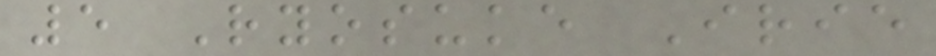5 Ryosuke Irie
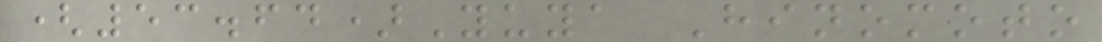(53.64)Yuya Hinomoto
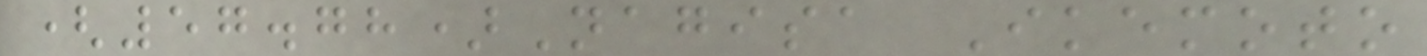(57.78)Nagisa Ikemoto
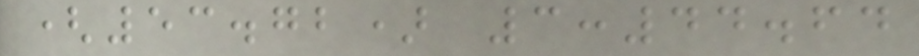(53.72) 3:44.64
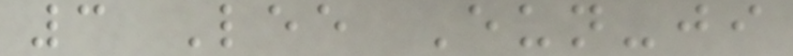3 Lee Eun-ji
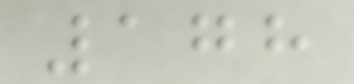178
